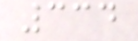334
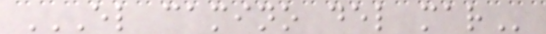EL CAMINO DEL MAR
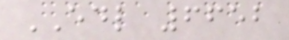EDL 6652
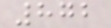872
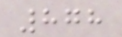878
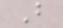B
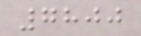7800
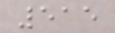515
